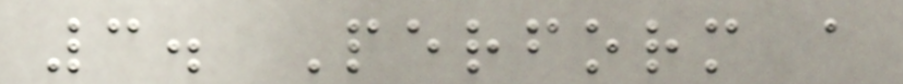3. Perform a
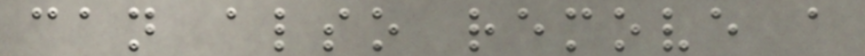can also remove a
